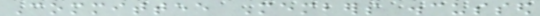Committee Members discussed
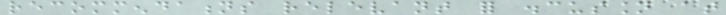recommendations relevant for discussion at
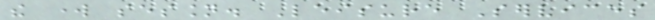the work session. Leisure Services
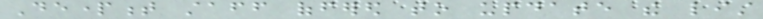Department staff offered to update the list
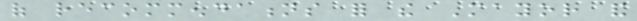of recommendations for the Mayor and
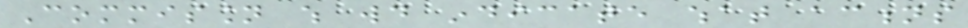Commission which would indicate what actions
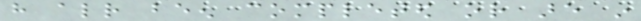have already been completed or are in
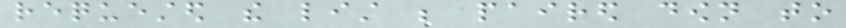requested the list be paired down to
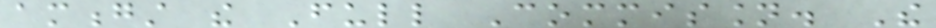amongst the Full Commission. The
